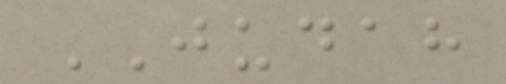JUDAH
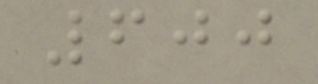600
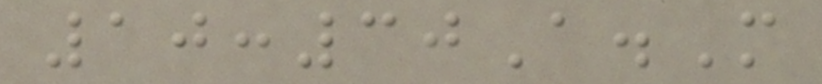10:30A.M
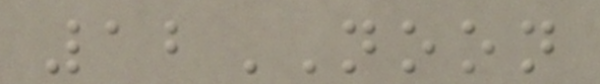12NOON
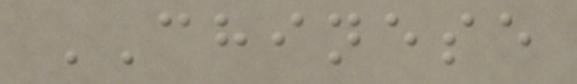CHINESE
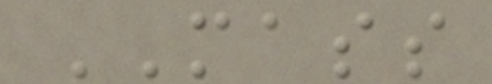MASS
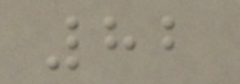82
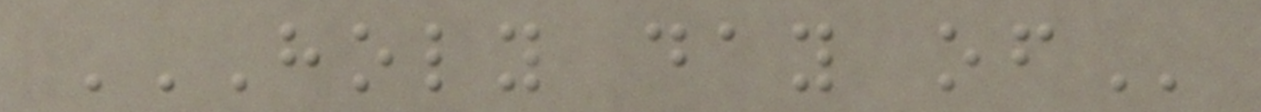HOLY DAY OF
